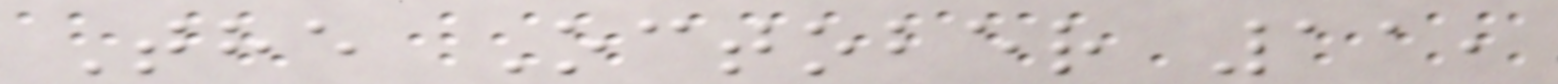The October 11,
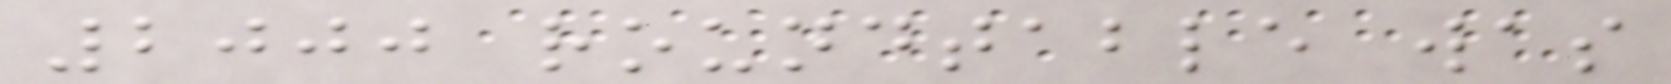2000 roundtable was
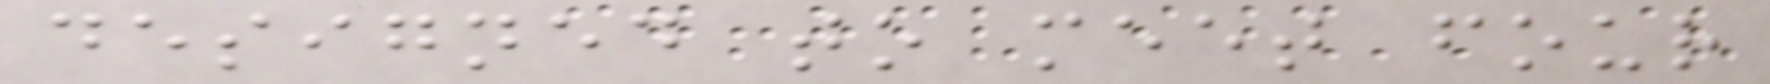designed to meet four
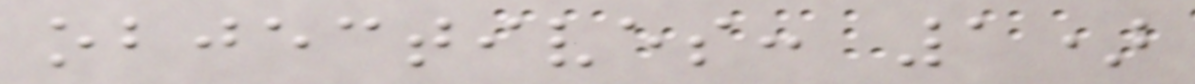objectives: 1)
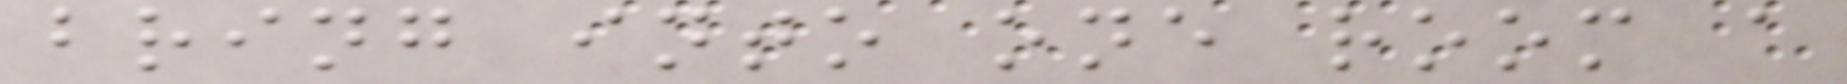bring into one room a
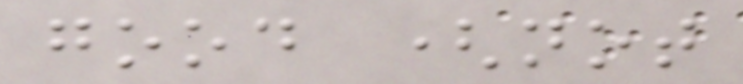good (not
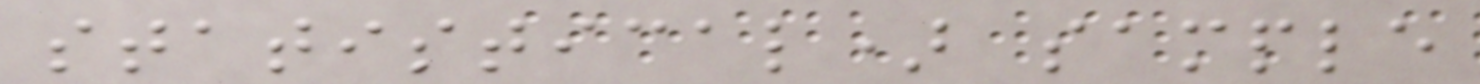statistical) sample
